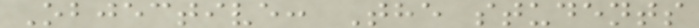Objective: The students
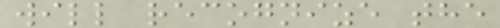will recognize the
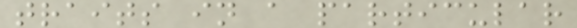traits in a particular
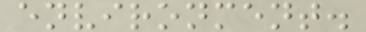environment.
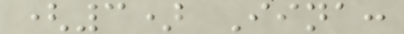(3) Iina:
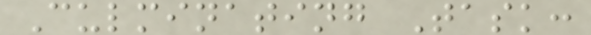Culminating Task:
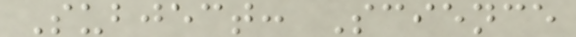Subject: Science
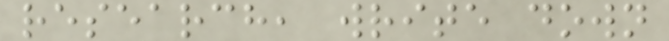research, write down
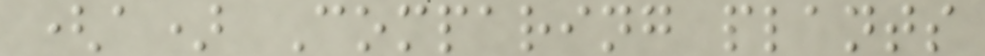(a) Comparing plants
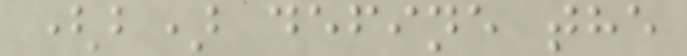(b) define the
